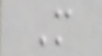M
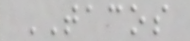TACOS
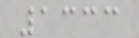1333
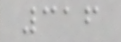316
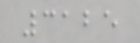3125
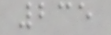235
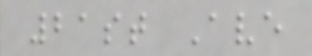21st Ave
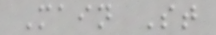Main St
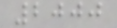2000
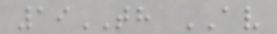19TH AV
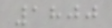1800
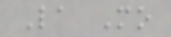La Mo
